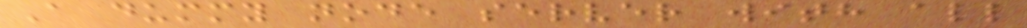A dummy node server with all
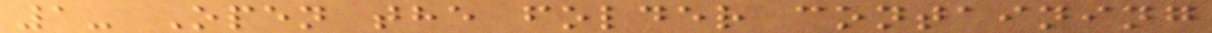1- Open the folder containing
